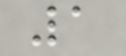1
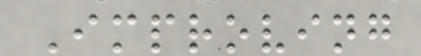Improving
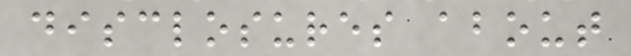disclosures about
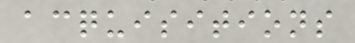acquisitions
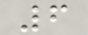6
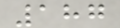187
